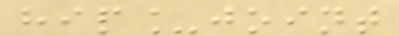hip_joint
